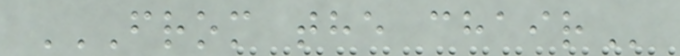FROM THE CHAIR
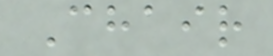Chair
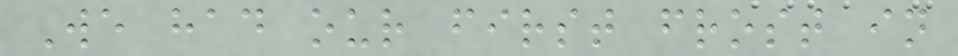We had our first frost in
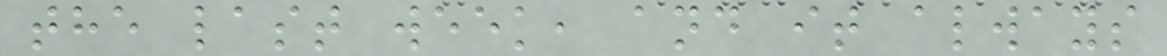the last week, and it always
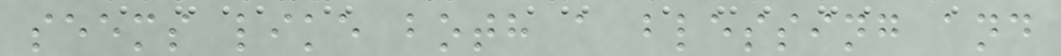seems like both a blessing and
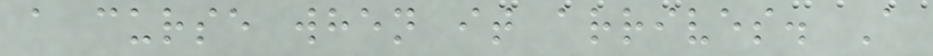a curse when it arrives. A
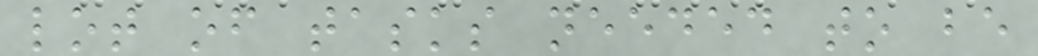lot of tasks needed to be
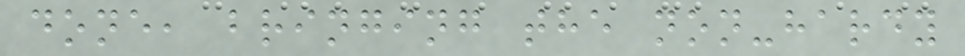done, bringing the non-hardy
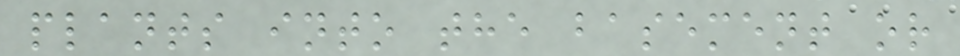plants into the basement or
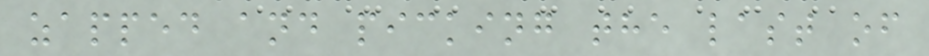zapped and picking the last of
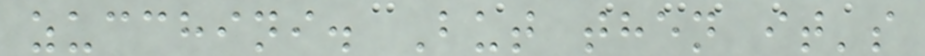zucchini. But then it's
